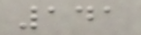141
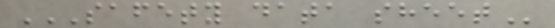SAFETY DATA SHEET
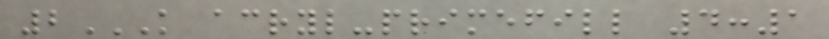2K ACRYL-PRIMEFILL 4:1
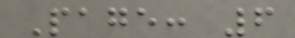Page: 6
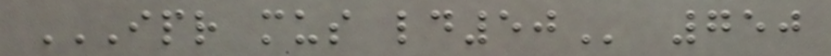IPR MUS LD50 750
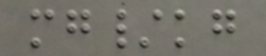mg/kg
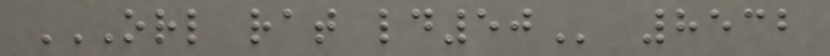ORL RAT LD50 8532
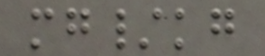mg/kg
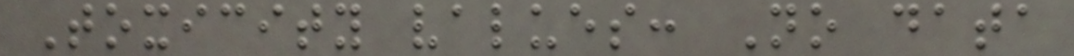Toxicity values: No data
